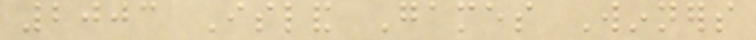2003 Island Games Winners
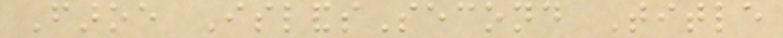Faroe IslandsSecond Title
